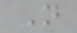N
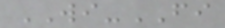WI-FI
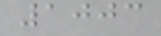1003
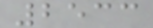2533
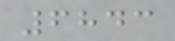6843
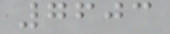7603
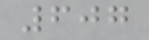607
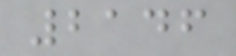2146
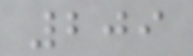209
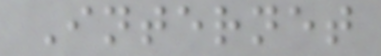Internet
